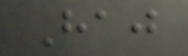Haj
